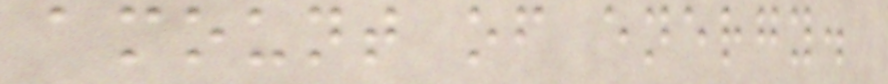amount of energy.
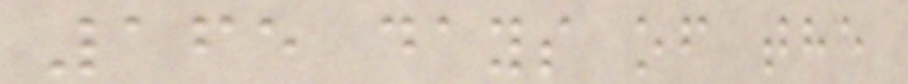165 days of the
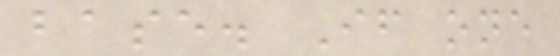base. If one
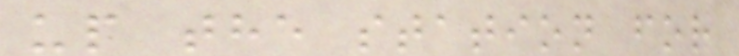up the station for
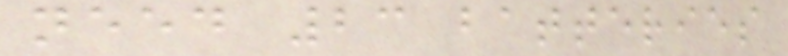need 23 batteries
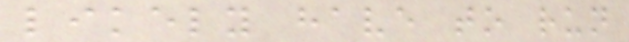likely have to run
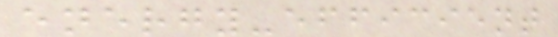energy-efficient
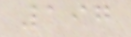197
